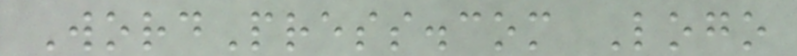WordPress.com Logo
